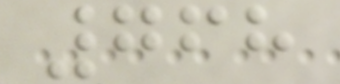768
